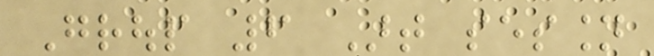Group 6 Art session
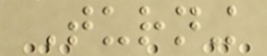Turning
